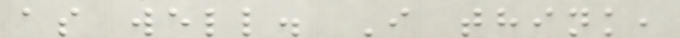as well. I think,
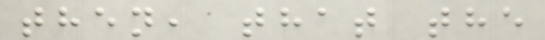then, that the
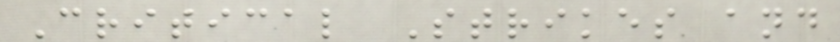Critical Strikes and
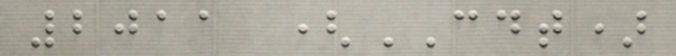2011 (CDT)
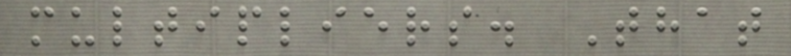multipliers. That
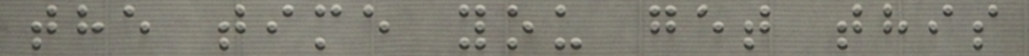the time you get this
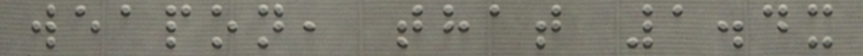weapon, that 1.4x
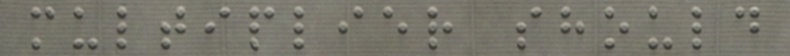multiplier should
